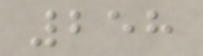258
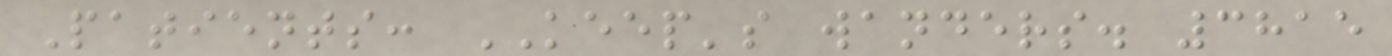Patients: KEEP's wanders. 3815
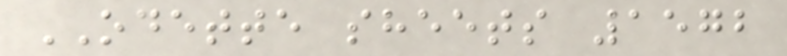ODETTE sheets 1572
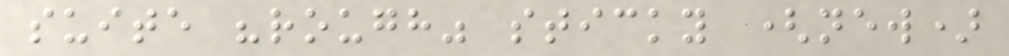suite "rough" sticky (new)
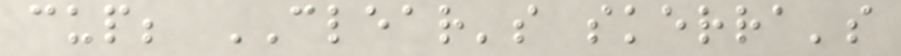cup; CLEAR's skerra's
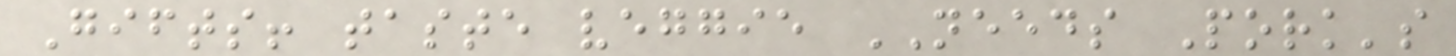Gifts! taste veggie NEEDS Pork's
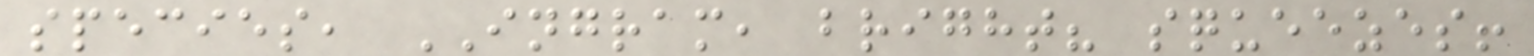species, INGRAM, bright? squeezes!
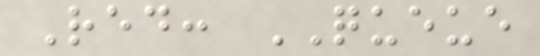Red: QUEUE
